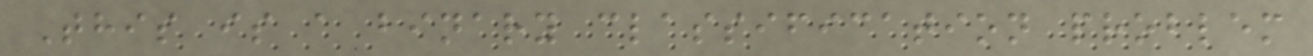This is a binary classification problem
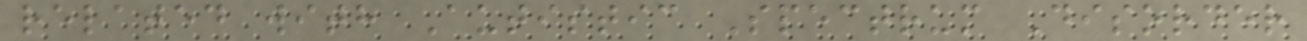related with Autistic Spectrum Disorder
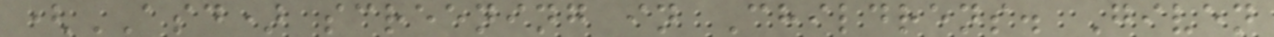(ASD) screening in Childrens. Given
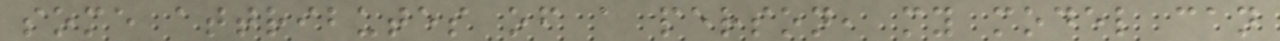some attributes of a person, my model can
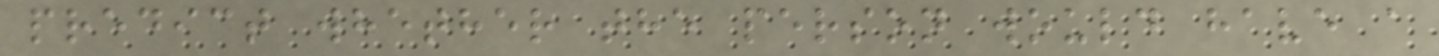predict whether the person would have a
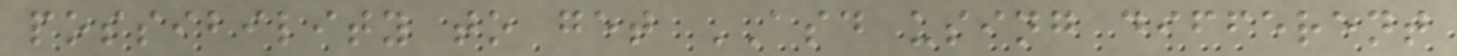possibility to get ASD using different
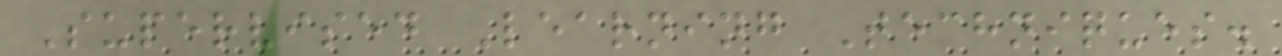Supervised Learning Techniques.
